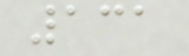131
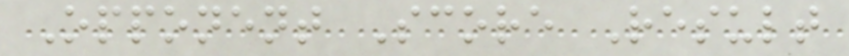Opponent Score Result
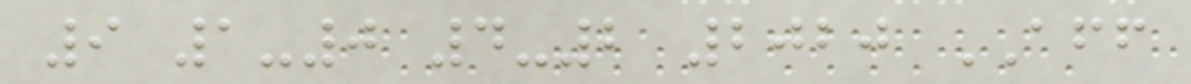9 1-0 4-2 2020 AFF
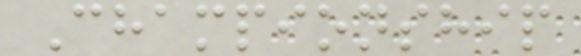Championship
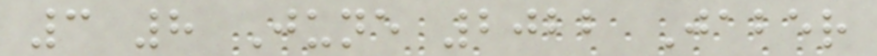3 8 June 2022 Jaber
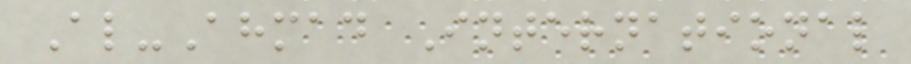Al-Ahmad International
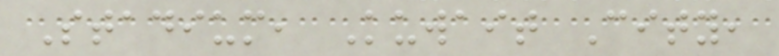Stadium, Kuwait City,
